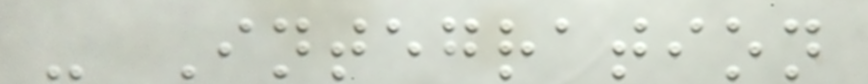- Integration
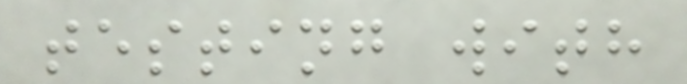testing with
